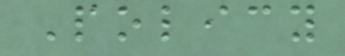Policy
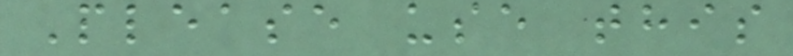Please use this
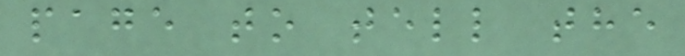page to tell the
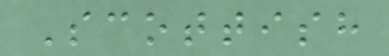Scottish
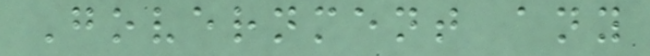Government any
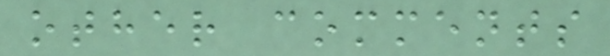other comments
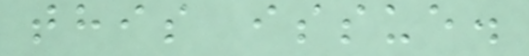this issue.
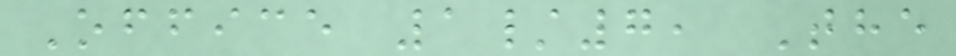Office 1/7, The
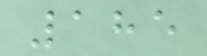185
